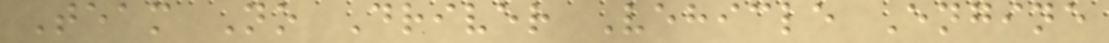Team No Driver Vehicle Engine
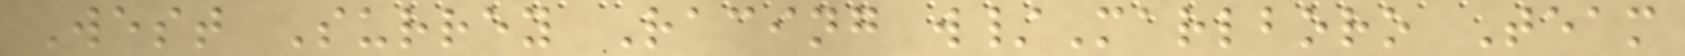West Surrey Racing w/Marlboro Team
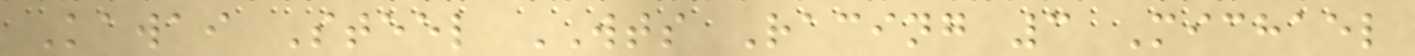Kawai Steel WTS Racing 3 Michael
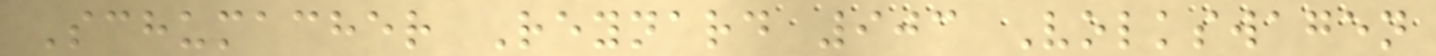Schumacher Reynard 903 Volkswagen
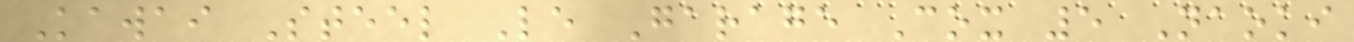Kawai Steel Le Garage Cox 5 Naoki
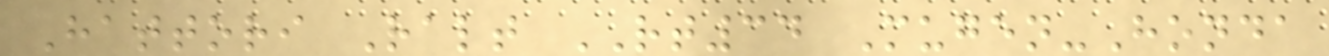Hattori Ralt RT34 Mugen-Honda
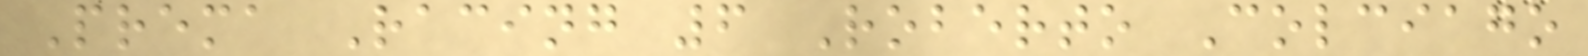Prema Racing 6 Roberto Colciago
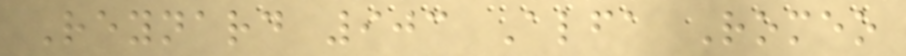Reynard 903 Alfa Romeo
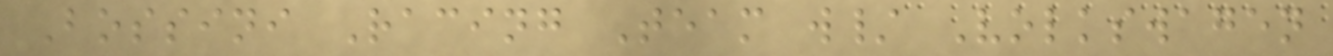Bossini Racing Team w/ Volkswagen
